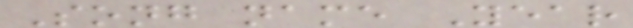Song name Year
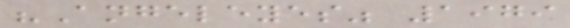"Angeleyes" 1979
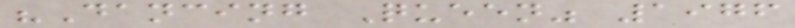"Dancing Queen" 1976
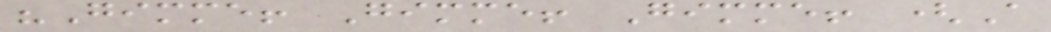"Gimme! Gimme! Gimme! (A
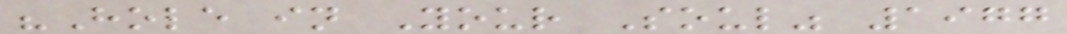"Hole in Your Soul" 1977
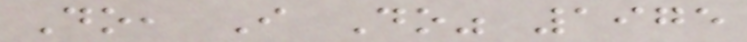Do, I Do" 1975
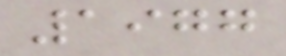1977
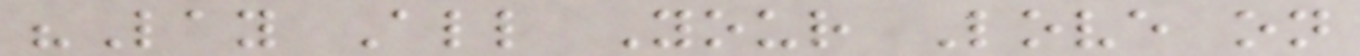"Lay All Your Love on
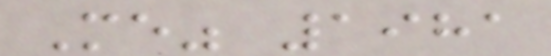Me" 1981
